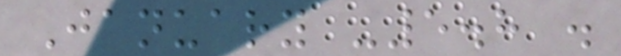January -5.8 .
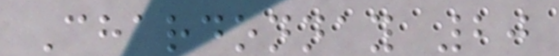Chardonnay 20
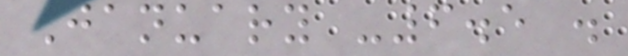January -6.5 .
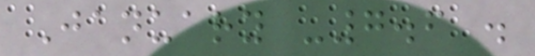January -7.6 .
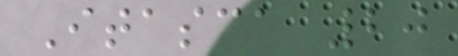Itasca 20
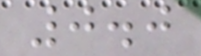0.0
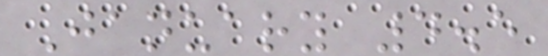January 4.5
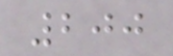200
